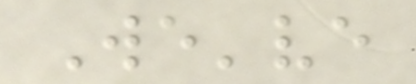We've
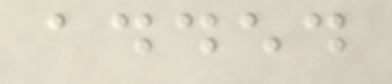added
